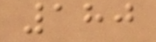180
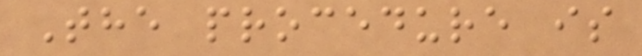The procedure is
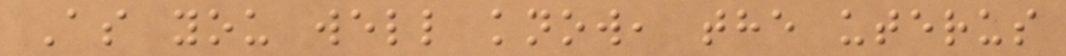As you well know, the uterus
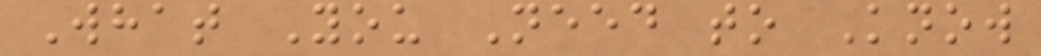What You Need to Know
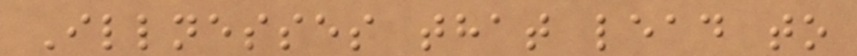Illnesses that lead to
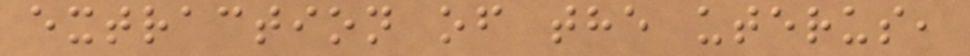extraction of the uterus,
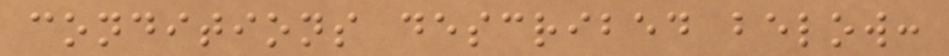conditions described below:
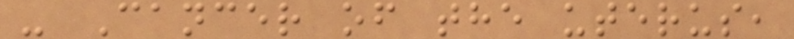- Cancer of the uterus,
